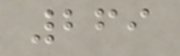269
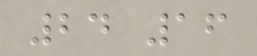24 16
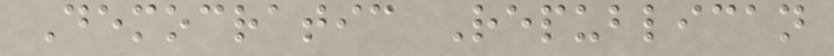Democratic Republican
